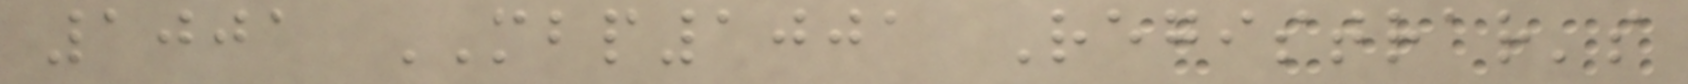1001 MBP1001 Registrar's
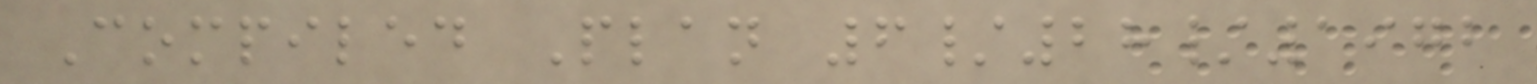Compiled Plan 6/28/1972
